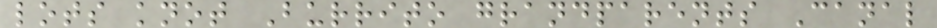lots knot Burrito grandparents Canal
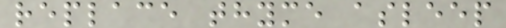replace thyme asleep
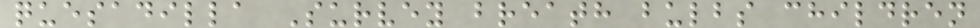quesadilla Survey breath bulbs children
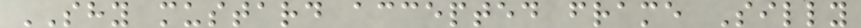SHY mustard accepted frame Silly
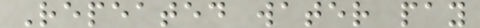Repeated water pay
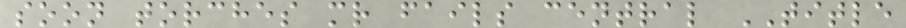soon torches mr fails central TITLE
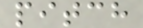pitch
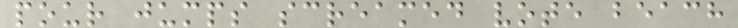pour jumps screamed vote beach
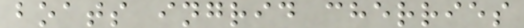boats ingrid cherries
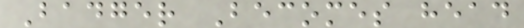Badger Becomes head
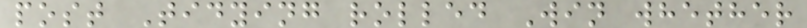post Tidying rolled Win whether
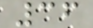36
